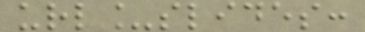url_slides:
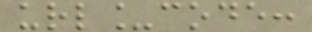url_code:
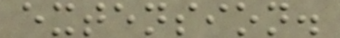extension.
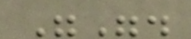"".
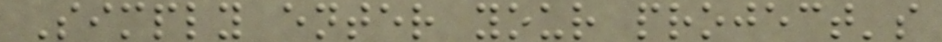Simply enter your project's
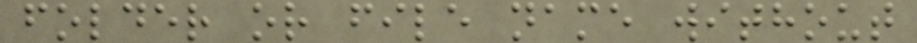folder or file name without
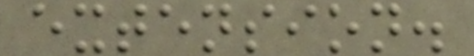extension.
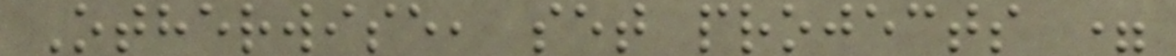Otherwise, set projects =
